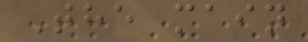The main
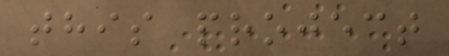this project
